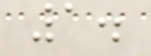1.
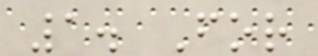1. For
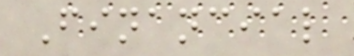Financial
